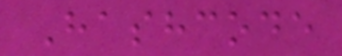Hashcode
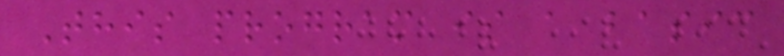This program is a basic
